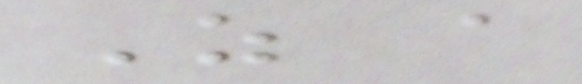As a
